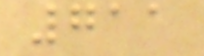711
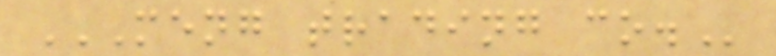MENG TRADING CO.
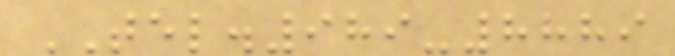TEL.989-8889
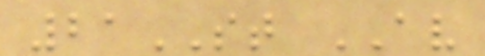21ST AV
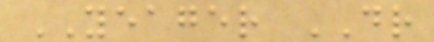YEAGER DR
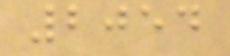2054
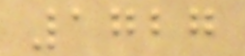1727
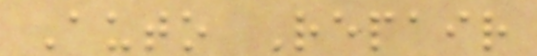Auto Repair
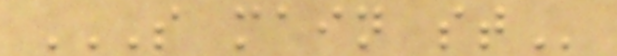S MAIN ST
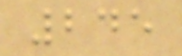245
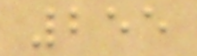255
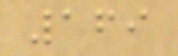169
